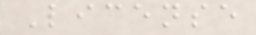License
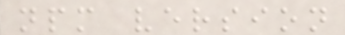npm version
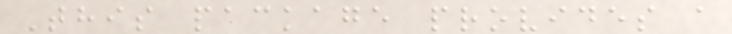This package provides a
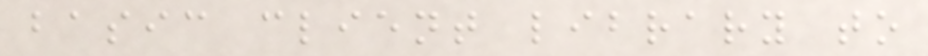basic client library to
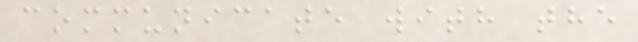communicate with the
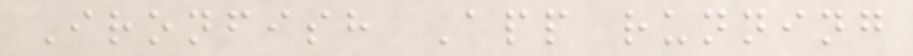Ironfish App running
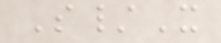S/X
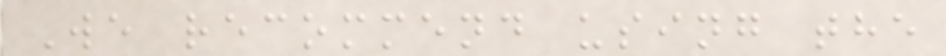We recommend using the
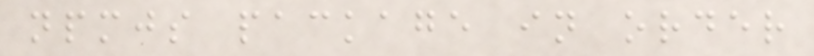npmjs package in order
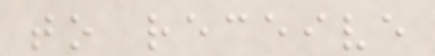to receive
